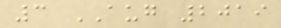3 AUG 2019
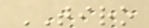TIRO
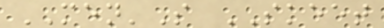MEN'S SKEET
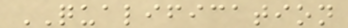QUALIFICATION
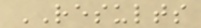RESULTS
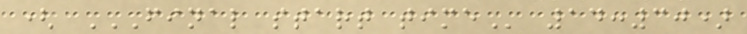( FINAL START TIME 14:30)
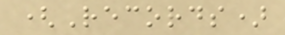(Records)
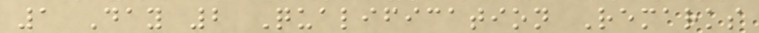1 Day 2 Qualification Remarks
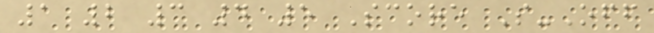1 2 3 4 5 Score S-Off
